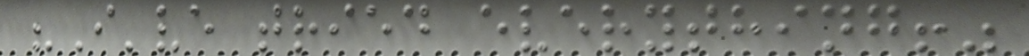"I've tried everything!"
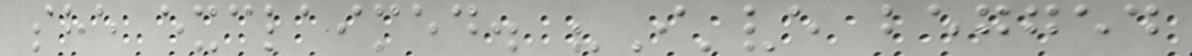she exclaimed. "I've begged
